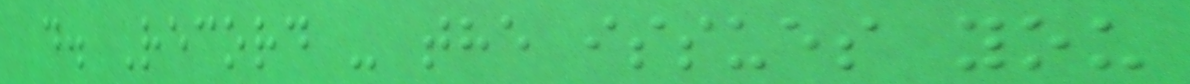d. Record - the issues you
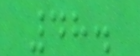48.
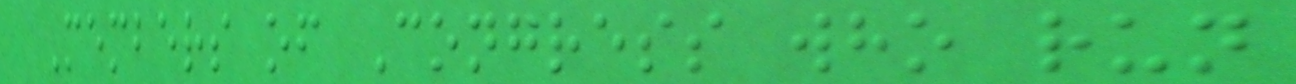Members of Congress who run
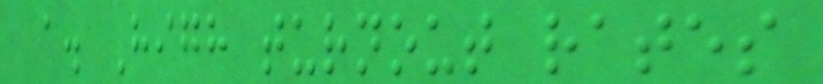a. High turnout rates
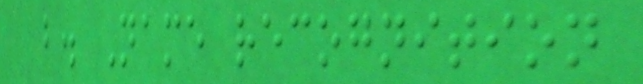b. Name recognition
